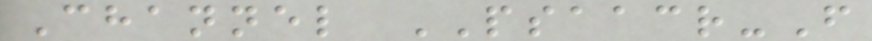Channel PSAACR-F
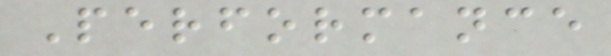Performance
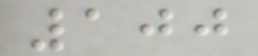100
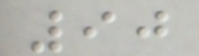90
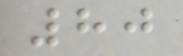80
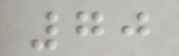70
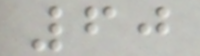60
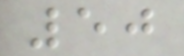50
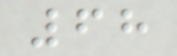68
